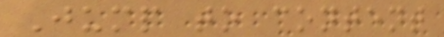Jump to content
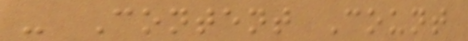- Content Count
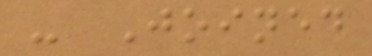- Joined
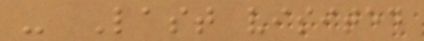- Last visited
